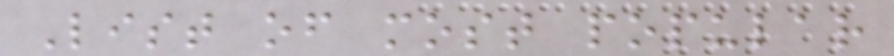List of most popular
